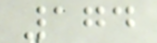174
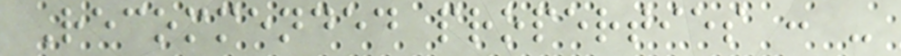Recommended properties : -
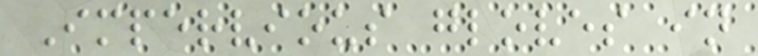Impervious gloves in
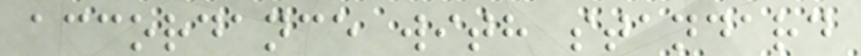accordance with standard
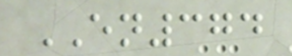EN374
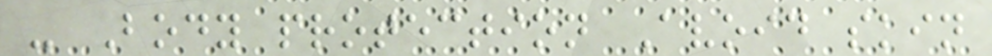- Body protection Avoid skin
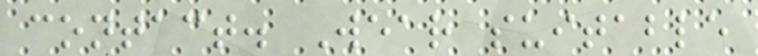contact. Wear suitable
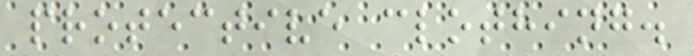protective clothing.
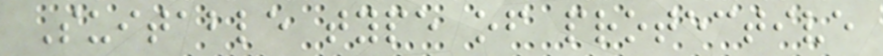Suitable type of protective
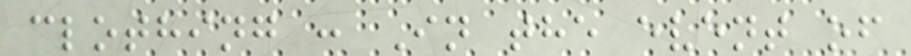clothing : In the event of
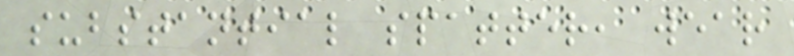substantial spatter, wear
